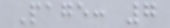Page: 7
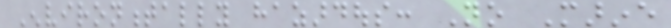Environmentally hazardous: No Marine
